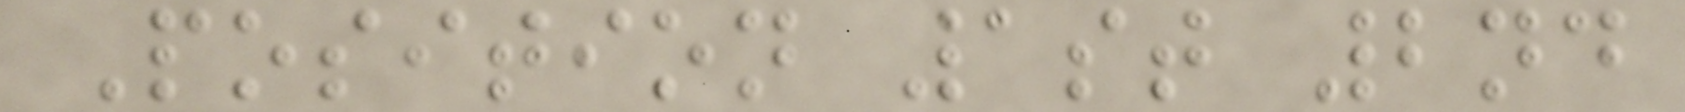Position 1st 2nd
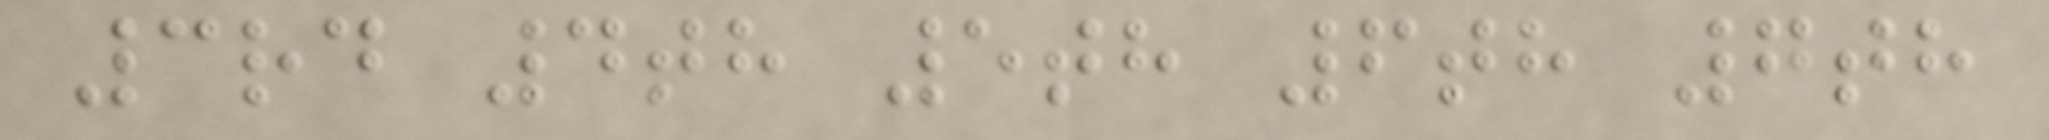3rd 4th 5th 6th 7th
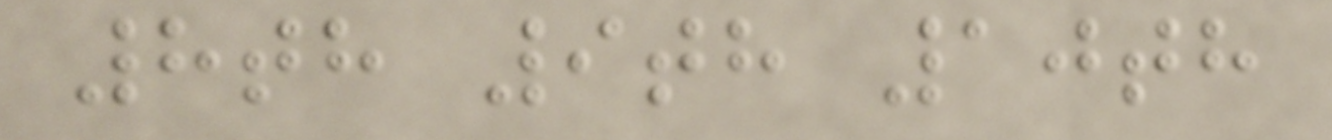8th 9th 10th
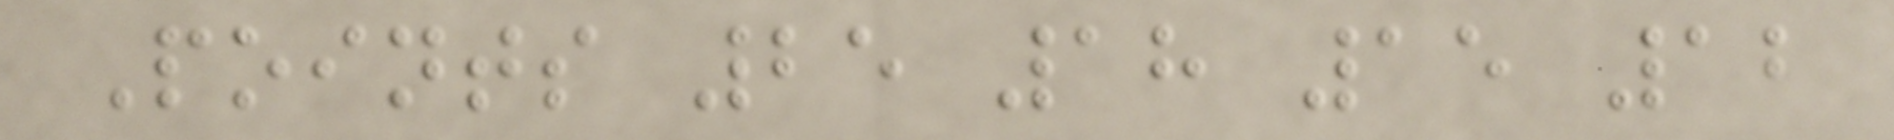Points 25 18 15 12
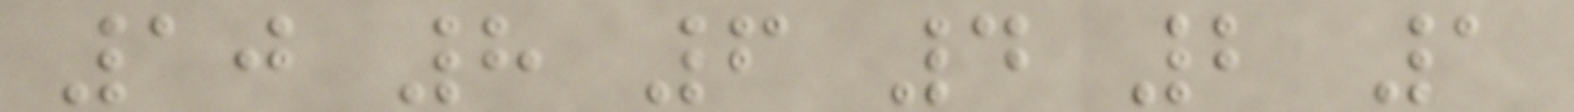10 8 6 4 2 1
